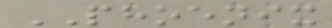PHOENIX
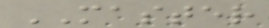MASTER
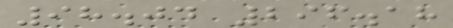98.04 296.18
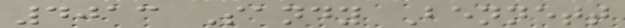4013 Sandy Bennett
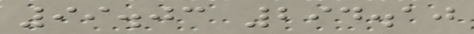99.03 294.10
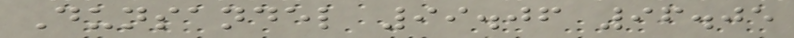Dunsandel 99.06 96.05
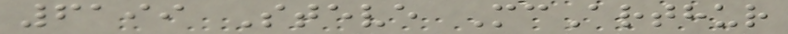6199 Steve McArthur
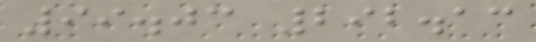99.03 292.13
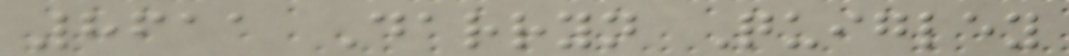8611 Darryn Quigley
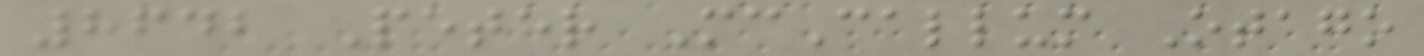8642 Peter McCallum Otago
